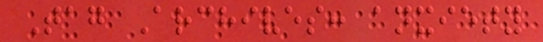Tag Archives: anxiety
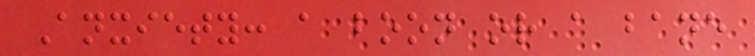Anxiety: a boon or a bane
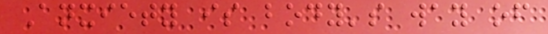Anxiety is body's way of
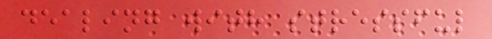dealing with stressful
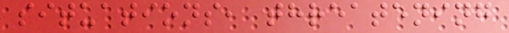situations, threatening
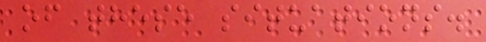of these situations.
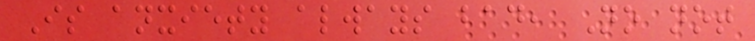Is anxiety always bad, No not
